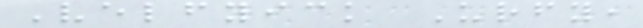Velfyick Urfy,
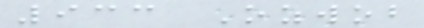933 Ozwob
